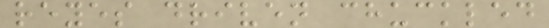reyes driven chuckled
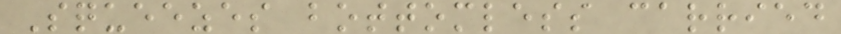Squeezes bottomless carried
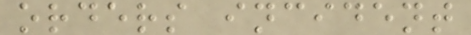orders incident
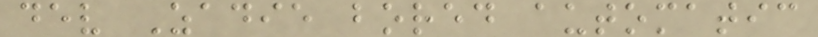dev Zadie bored automatic
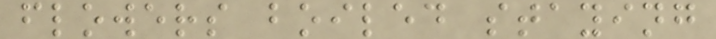flowers boiled staying
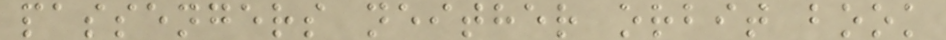passengers neither orbit book
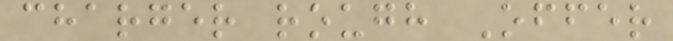charger rough Offer
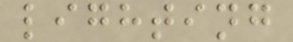lighting
